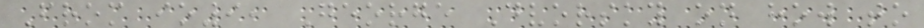From io9, George Dvorsky on how to
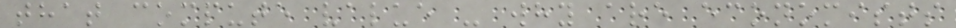that compute value - why are economists
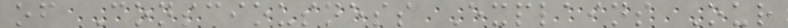of Consciousness Explains Our
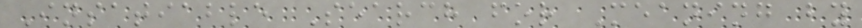Insatiable Search for Meaning by
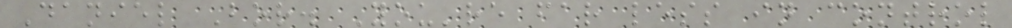Daniel Bor. You're far less in control
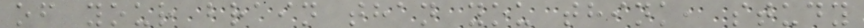of your brain than you think, study
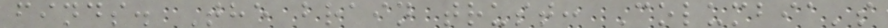finds. The brain trust: Columbia's
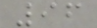96
